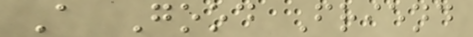A Good Friend
